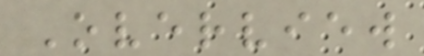Overview
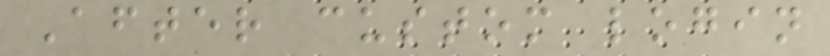After custom login
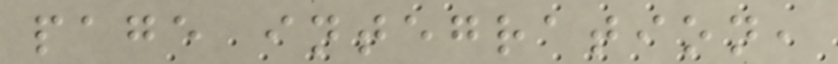page integration,
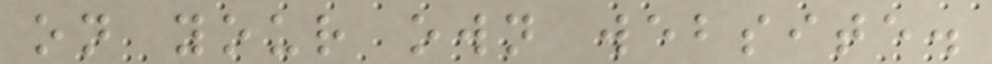on your own website.
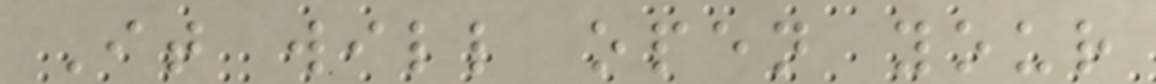It will open your
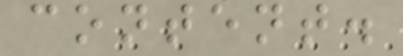content.
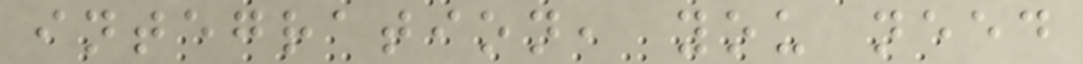integration, you need
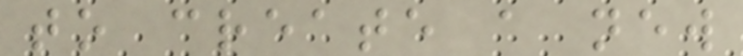to create a new
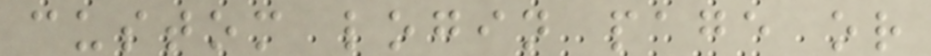custom login page or
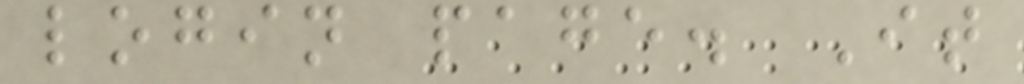login page. It
